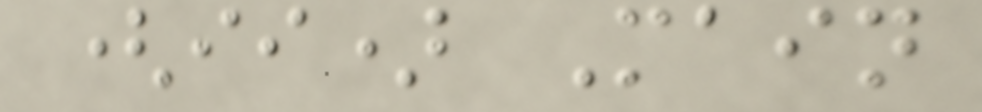(ii) Main
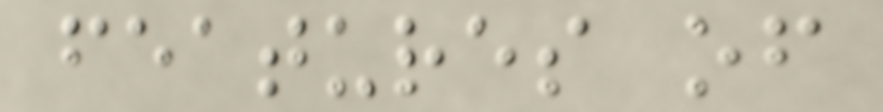features of
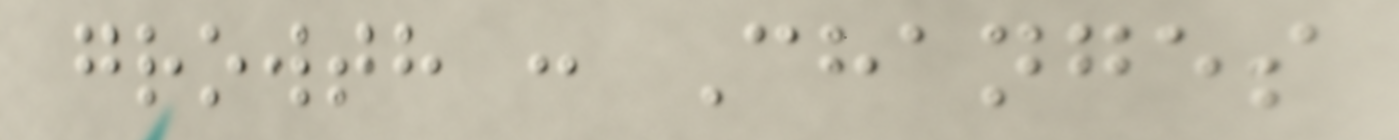growth : Changes
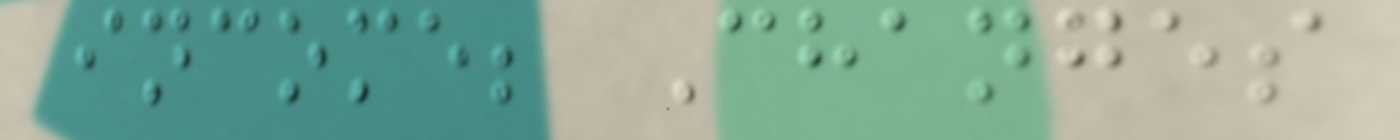income; Changes
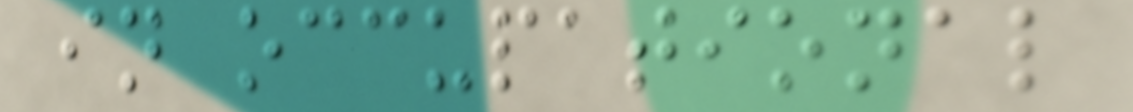in occupational
